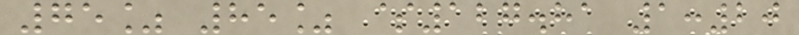75% 85% $127.81 1:20
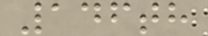146th
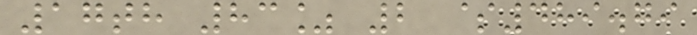17th 83% 2 $489.79
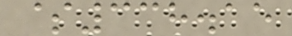$338.15
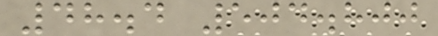48.4 504.800
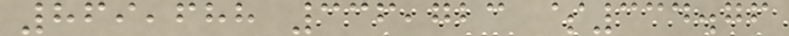869,688 336,723 $334.76
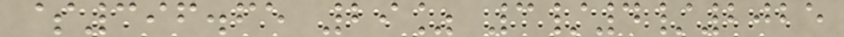$396.65 29% 3/4/2025
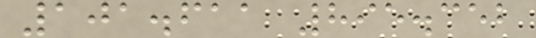101.611 895.352
